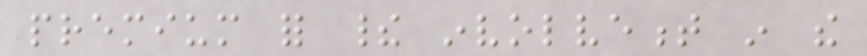premium for their involvement in the
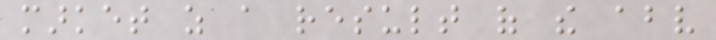market as a result of the above
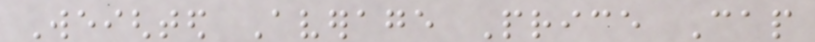Weighted Average Price Cap
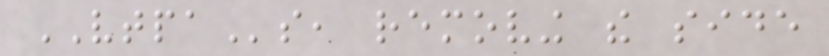VTPAs, removing the side
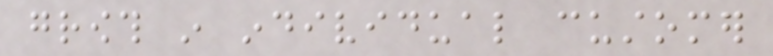growth in individual customer
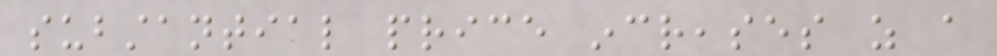substantial price increases as a
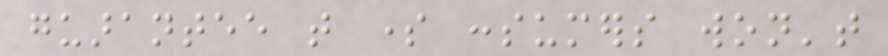guarantee that some consumers won't
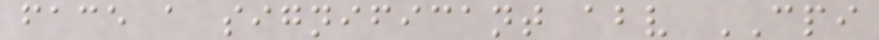face a significant above CPI
